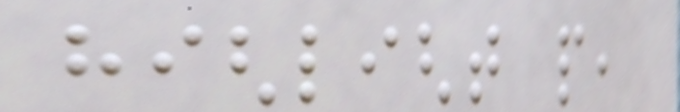highlight people,
